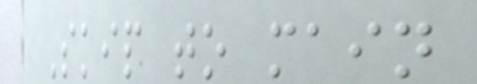Skip to main
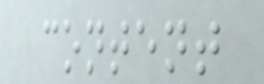content
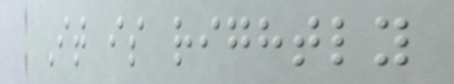It is rightly
